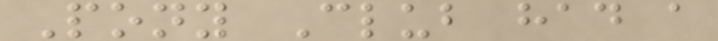Pony Club had a
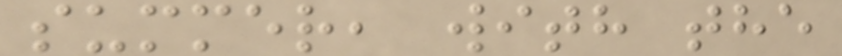summer, with the
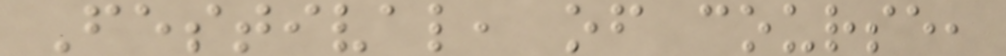Festival, of course,
